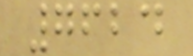7624
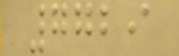7729
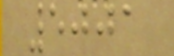5001
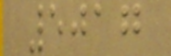5017
